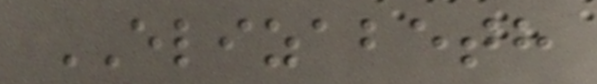ELIZABETH
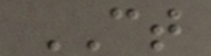CT
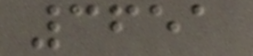3651
